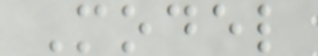Model
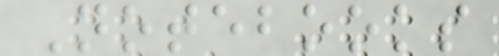Notebooks
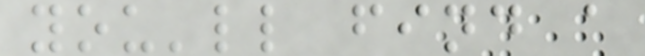you'll find a
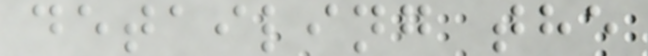detailing the
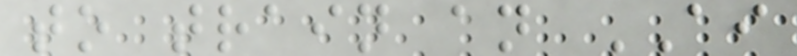to train an AI
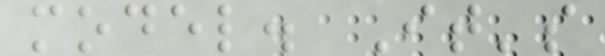model. It's
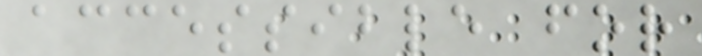accessible for
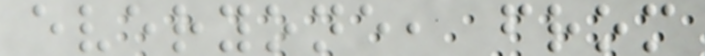everyone, from
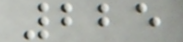225
